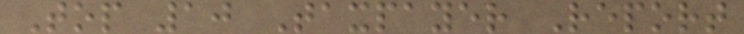Top 10 Taxpayer Report
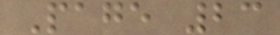Page 23
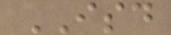ISD
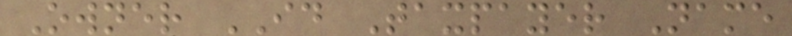Owner ID Taxpayer Name
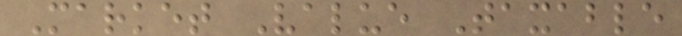Market Value Taxable
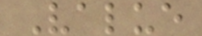Value
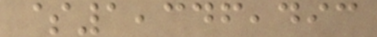$1,346,493
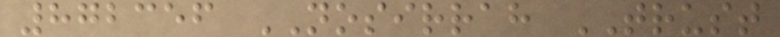872356 NOSIRRAH TRUST
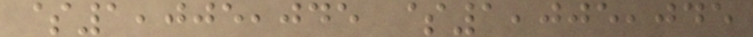$1,005,045 $1,005,045
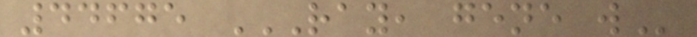44675 RAY, GENE W
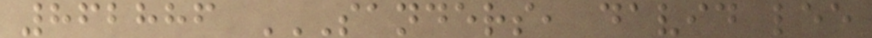862886 SANDERS, DAVID LEE
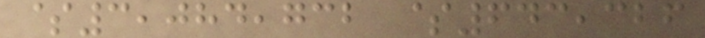$3,084,732 $643,326
